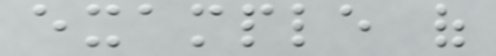example of
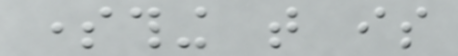something that is
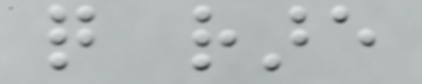quite rare
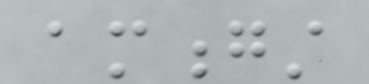amongst
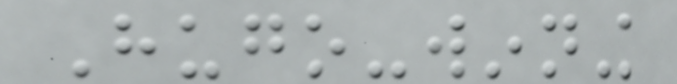Hugo-winning
